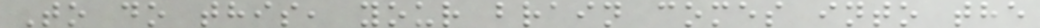To do this, your brain comes into the
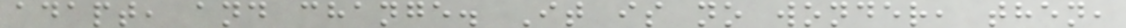adapt, and change. It is no wonder, then,
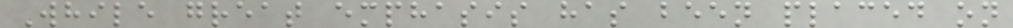While great emphasis has been placed on
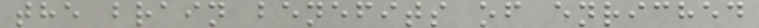the brain benefits of enriched
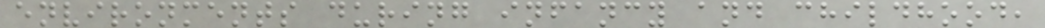environments during infancy and childhood,
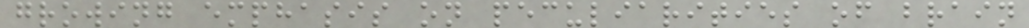growing emphasis on peculiarities of brain
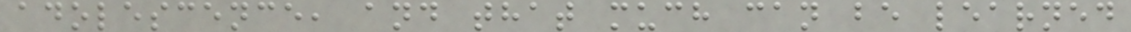adolescence, and that much can be learned
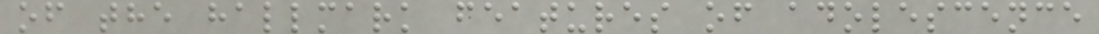of the hallmark features of adolescence
